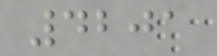4201
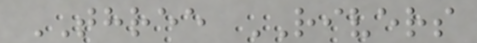THREE RIVERS
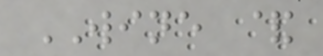WINE &
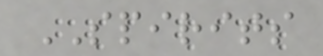SPIRITS
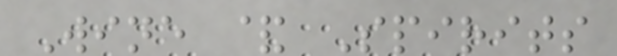Wine & Spirits
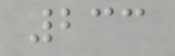233
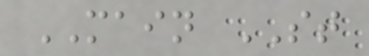MAIN ST
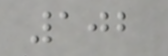102
